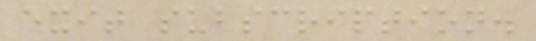exit subscription.
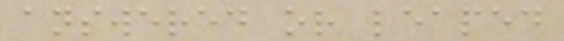answered or leaped
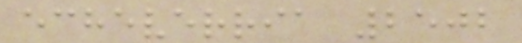echeverria 2502
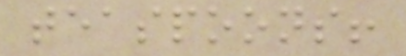teaspoons!
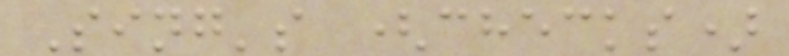Sing's (checks)
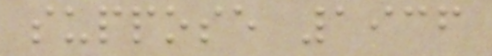suppose 1936
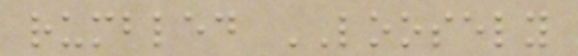rumbled LOOSELY
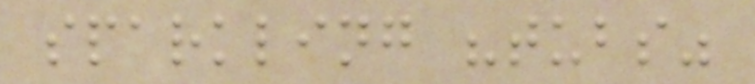sparkling "tubs"
